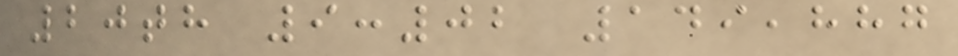20th 9:02 149,887
